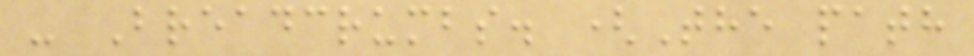- Breadcrumbs. (The path
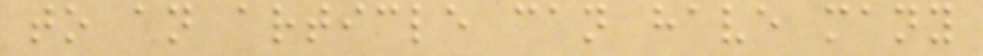to an article can have many
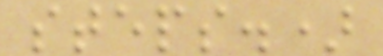steps.)
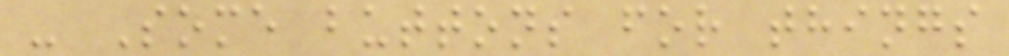- Some buttons for things
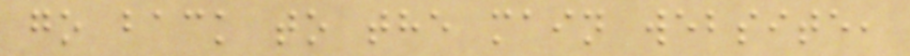go back to the main website,
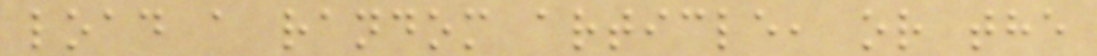load a random article, or the
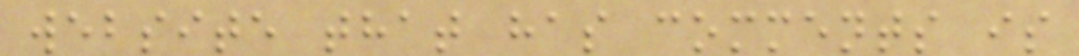website that has comments is
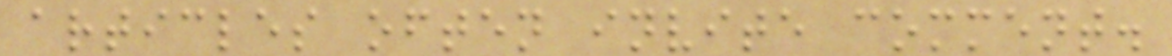articles often invite comment.
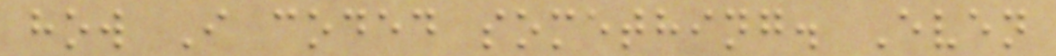how I coded something. Even
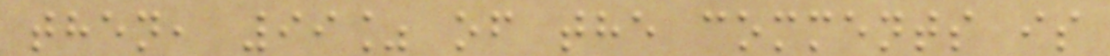then, 99% of the comments is
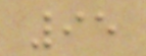95
